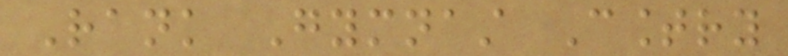Rank Gymnast Country
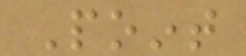Point
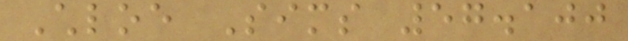Chloe Sims 57.100
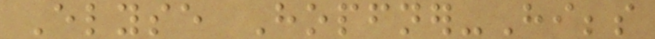Elyse Hopfner-Hibbs
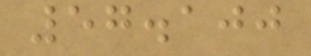57.100
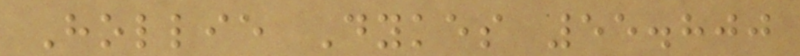Hollie Dykes 55.800
